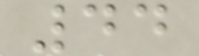44
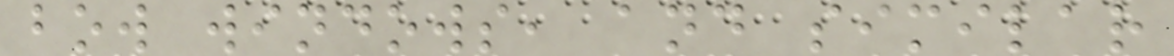bow windows, and similar
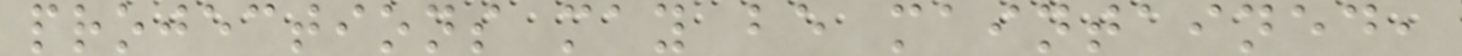projections may be maintained,
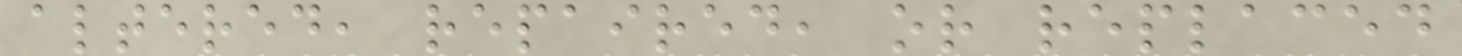altered, repaired, or replaced
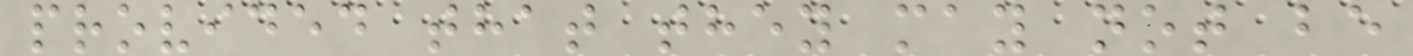provided that they may not be
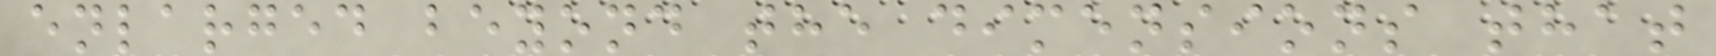enlarged beyond the dimensions that
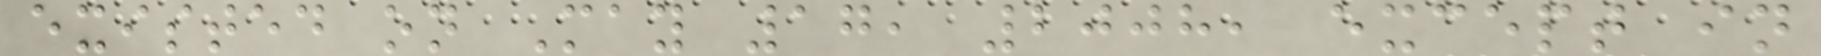existed on May 17, 2008, except in
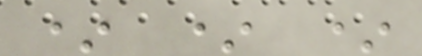* * *
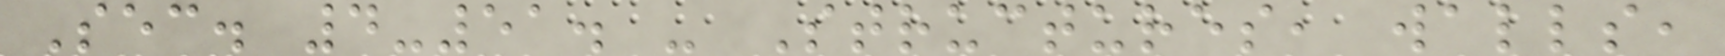Sec. 4-51. - Structures, walls,
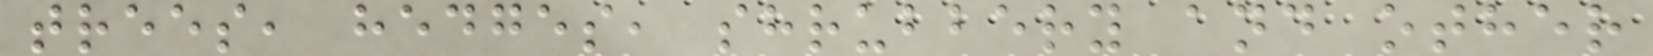trees, hedges, shrubbery and other
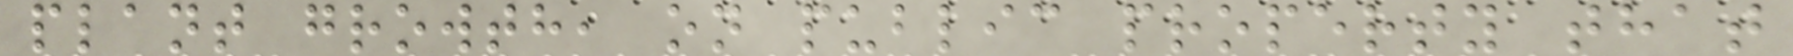plant growth, on public property that
